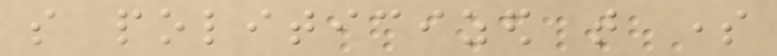so politicized that some
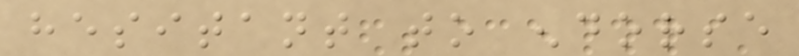hesitant to endorse
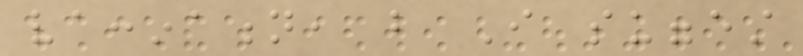vaccination, but I suggest
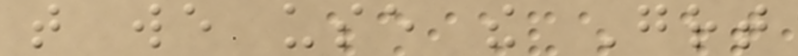that we use the Great
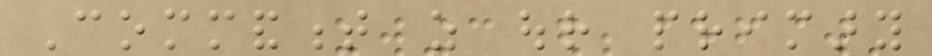Commandment as our primary
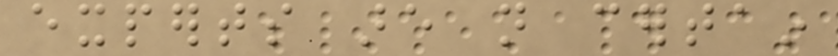experts are not certain
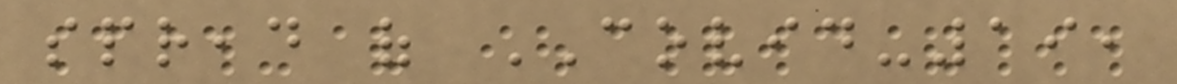spread of COVID-19,
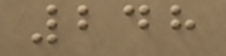248
